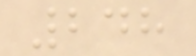248
